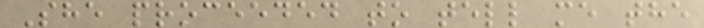She proceeded to tell me the
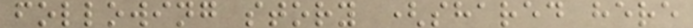following story (shared here
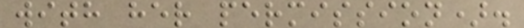with her permission).
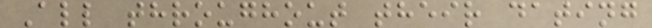All throughout their dating
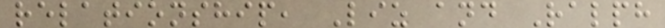relationship, Liz and Ralph
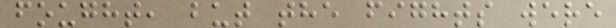fought, but the fights were
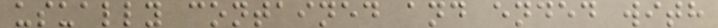usually contained and ended with
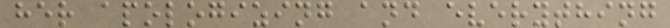her apologizing and everything
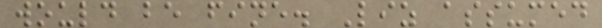would be fine. Liz assumed
